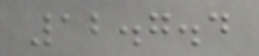12.7.4
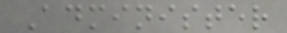Administer
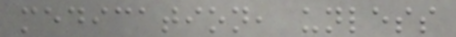medication, unless
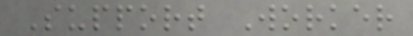Support Worker
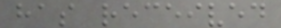has received
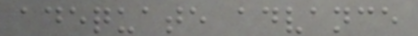adequate advance
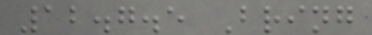12.7.5 Bring
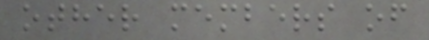other members of
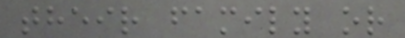their family or
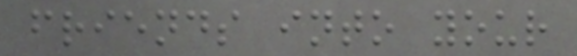friends into your
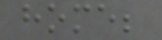home;
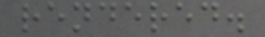rendered.
